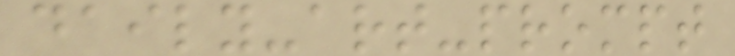daily-art-prompt
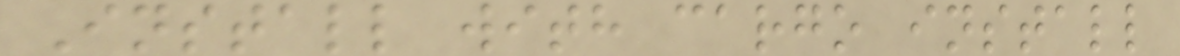Install with cargo install
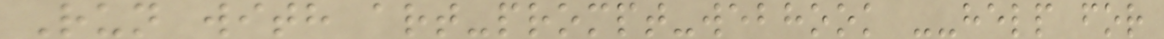Run with art-prompt-webhook --help for
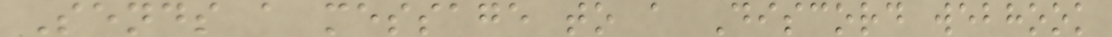Sends a message to a Discord webhook
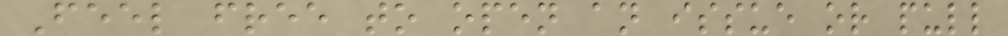Feel free to open an issue or pull
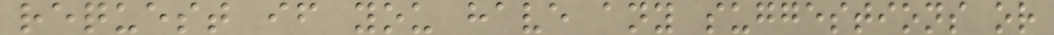request if you have any suggestions or
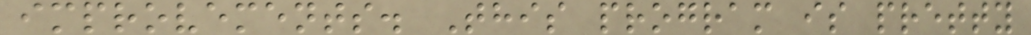improvements. This program is pretty
